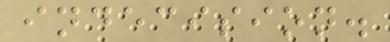indecision.
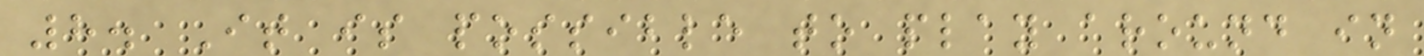8. It is possible to play around in
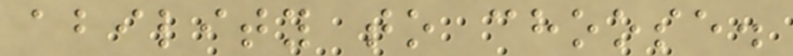ability to choose.
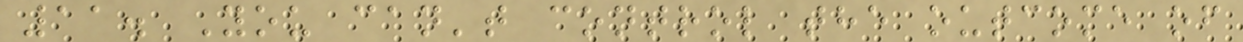11. You can't control the outcome of
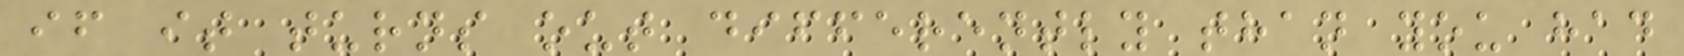if it turns out differently than you had
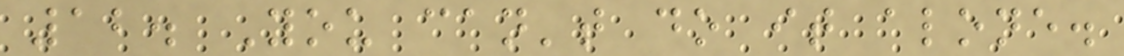12. You can't do it alone.
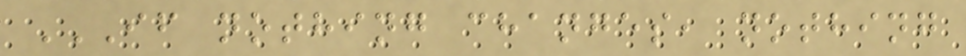IF NOTHING CHANGES, NOTHING
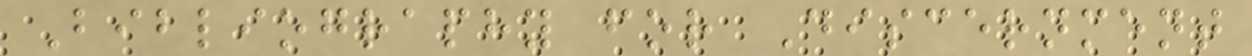Bibliography for Discernment
